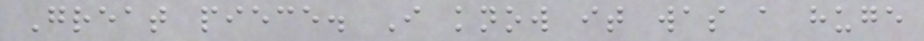Great piece. I know it was a huge
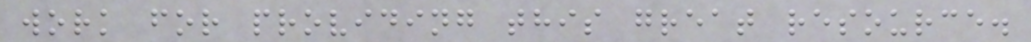work for providing this great resource.
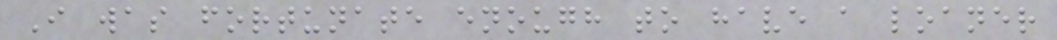I was fortunate enough to have a loaner
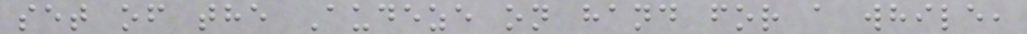set of the Audeze on hand for a while,
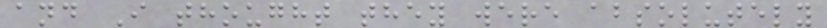and I thought they were absolutely
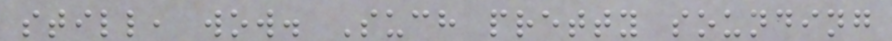still, wow. Such pretty sounding
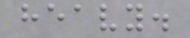heavy.
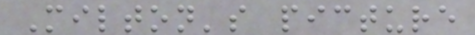Milton's picture
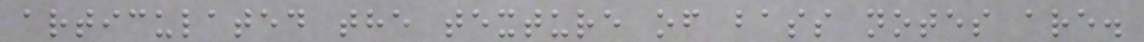articulated the texture of bass notes are.
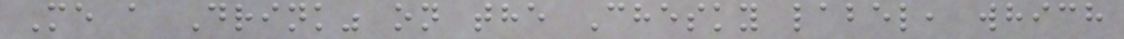Me a Drink" on the Chesky label, which
